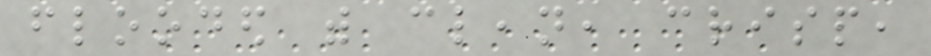flooded with clean, crisp,
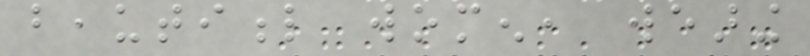beautiful women, wearing
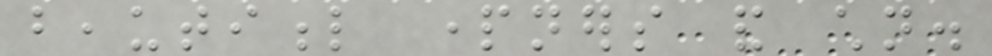beautiful partners and children.
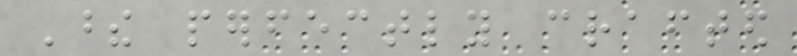These perfectly crafted
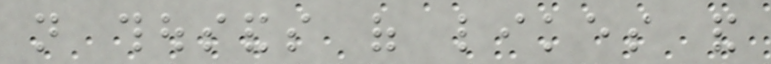not thousands of likes and
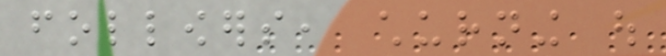followers, churning out
